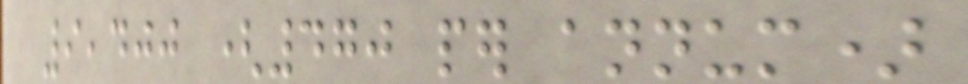9,400 (470 per annum)
